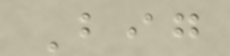Big
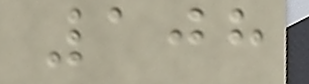108
